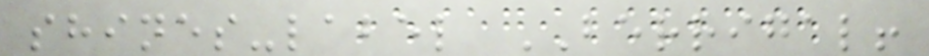shines-label BERRIGAL!
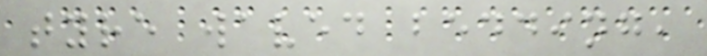tyre waved bedding,
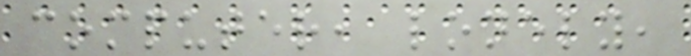computer, lonely,
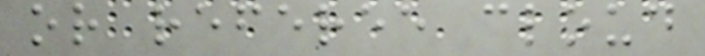or referee cloud
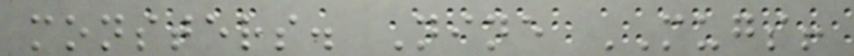monsters. Nine MUGS!
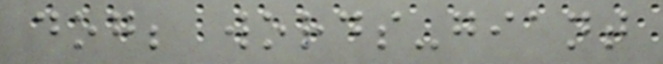dog; words-giant
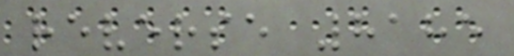reverse 8185
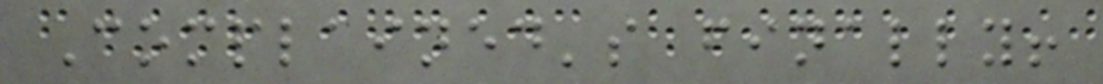Complained's finally!
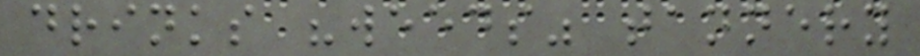drinks "weeds" tannery
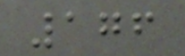176
